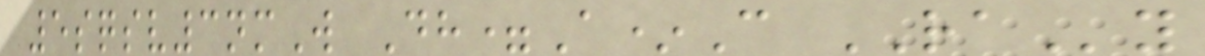5sqsv3nmW Dh=A*C RAy
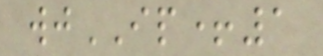wjIP+1
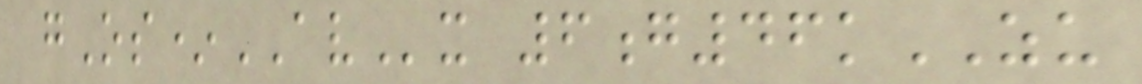gOs*AVx 6g46kZU
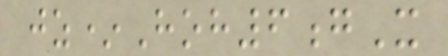jz*Hoh6gX
